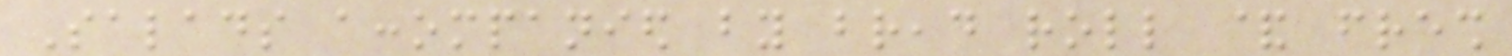Salads accompanied by bread roll & fresh
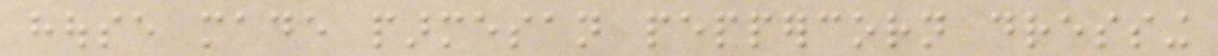house made parmesan peppercorn dressing
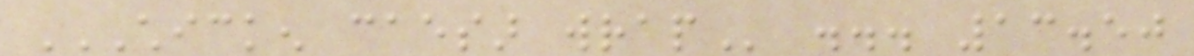CHICKEN CAESAR WRAP ... 13.50
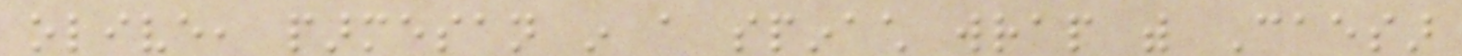olive, parmesan in a spinach wrap with Caesar
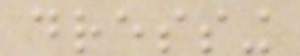dressing
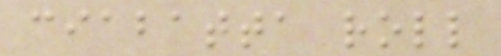ciabatta roll
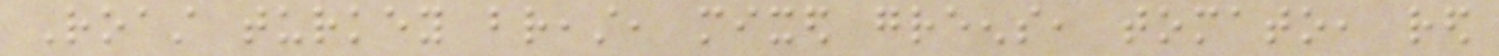Roast turkey breast, mixed greens, tomato, red
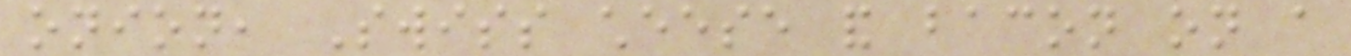onion, Swiss cheese and bacon on a
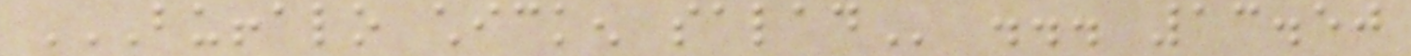BUFFALO CHICKEN SALAD ... 13.50
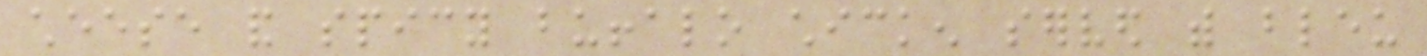cheese and spicy buffalo chicken served with bleu
